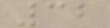32
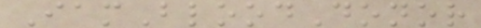IamBloodDonor
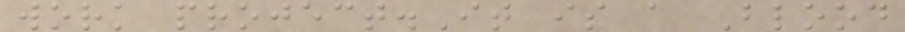work project.It is a Blood
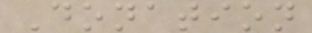Donation
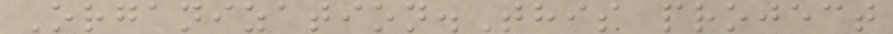Organization.This project
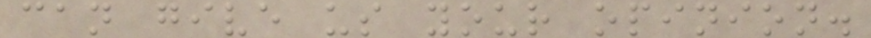can give us your opinion.
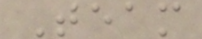Team
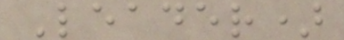Leader)
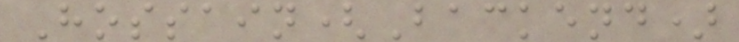Hossain(Backend)
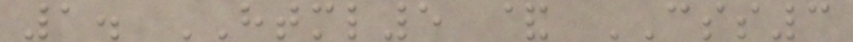1. HTML5 & CSS3
